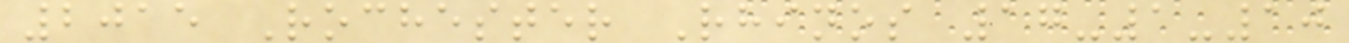2015 Rochester Rhinos 17-1-10
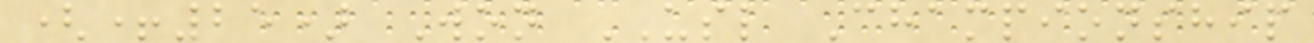(+25) Won USL Championship
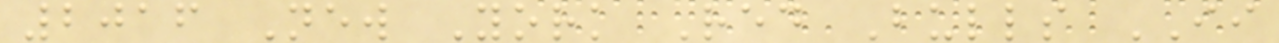2016 New York Red Bulls II
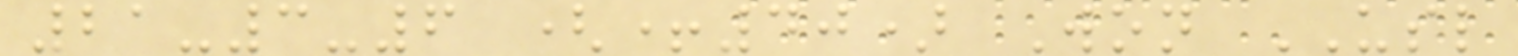21-3-6 (+40) Won USL
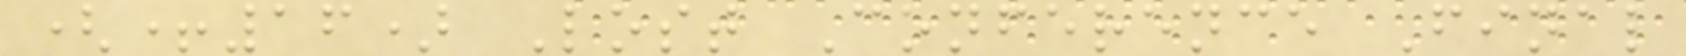(+16) Lost Conference Final
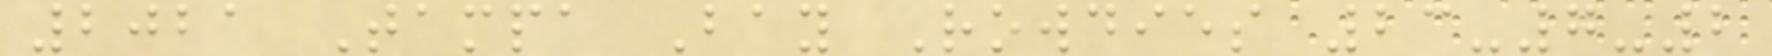2021 Tampa Bay Rowdies 23-7-2
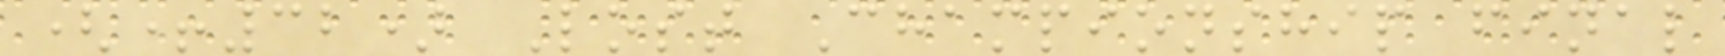(+32) Lost Championship final
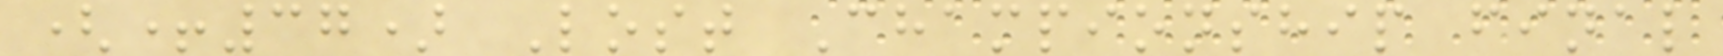(+37) Lost Championship final
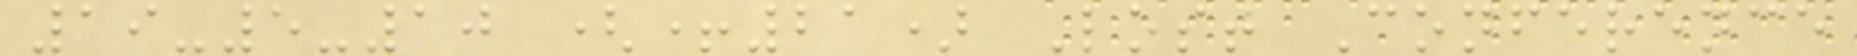19-5-10 (+21) Lost Conference
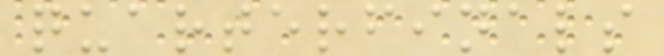quarterfinals
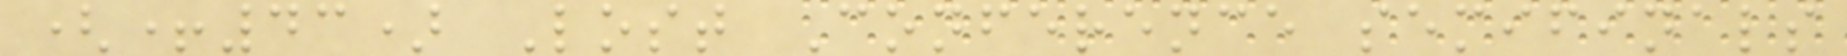(+43) Lost Conference semifinals
